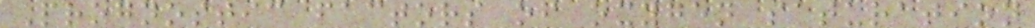Prognostic factors of oxygen saturation
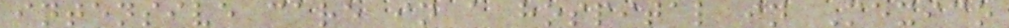intensive care in a hospital in Mexico
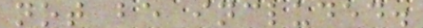not be included.
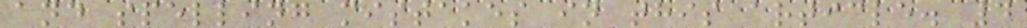and spelling mistakes in this article. 4
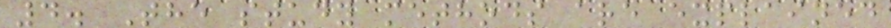4. The study methods are explained
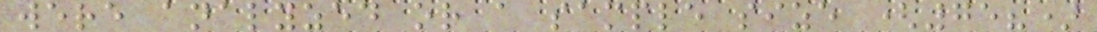were analyzed or a sample size (75?)
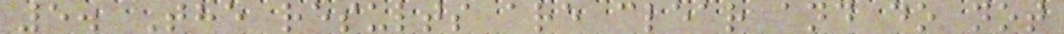5. The results are clear and do not
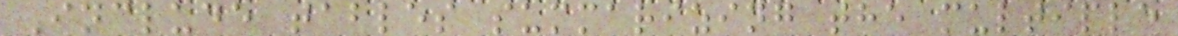Include tables summarizing the multiple
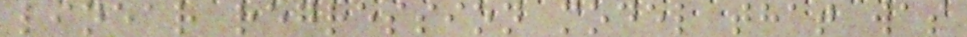linear regression model that was
